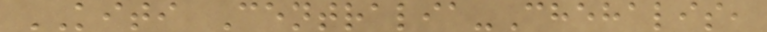KITI Centralia-Chehalis,
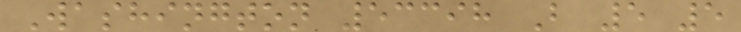Washington 53398 B 5 5
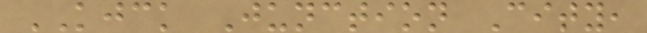KJCK Junction City,
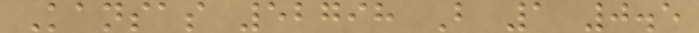Kansas 52798 B 1 0.5
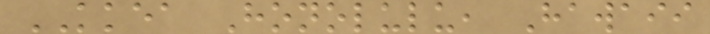KKEA Honolulu, Hawaii
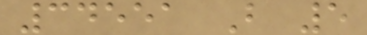34551 B 5
